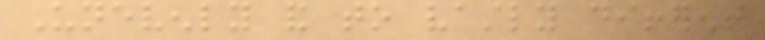Unevenly and to vastly different
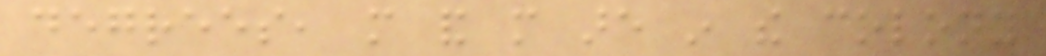degrees, more and more are in the colony
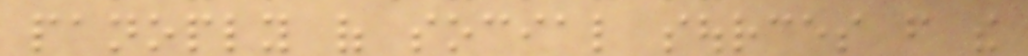panoply of social sources from the
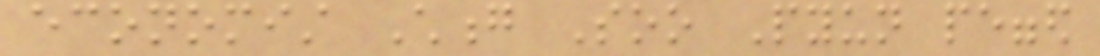economist Chong Soo Pyun pegged
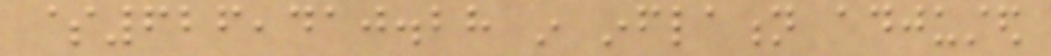$626,410.28 in inflation adjusted
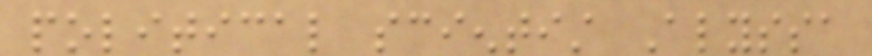political scientist Alyssa
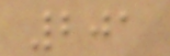201
